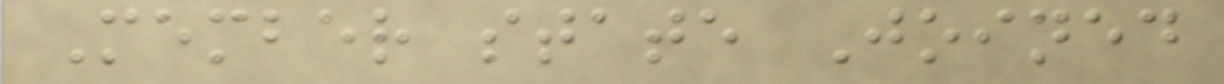Member state Joined
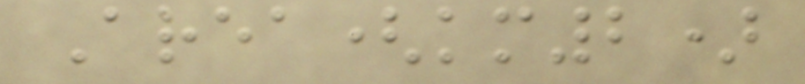Area(km2)
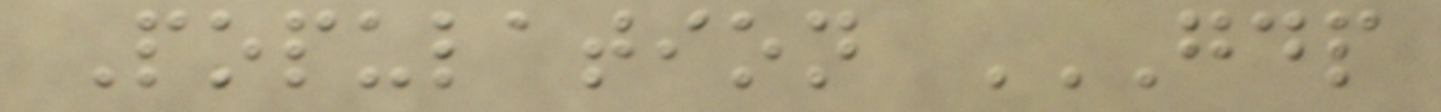Population GDP
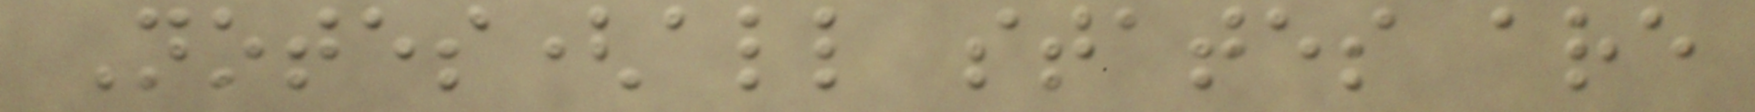Notes(all states are
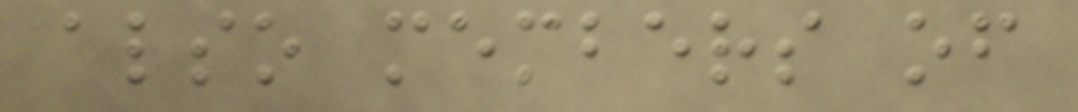also members of
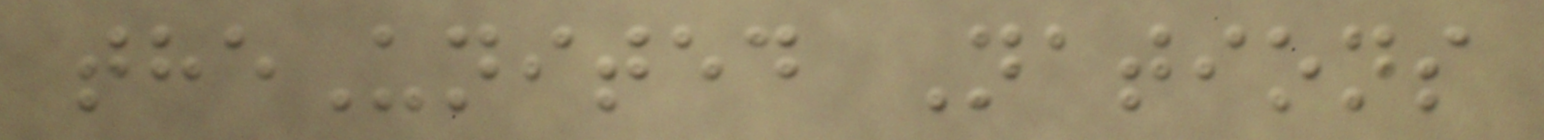theUnited Nations
